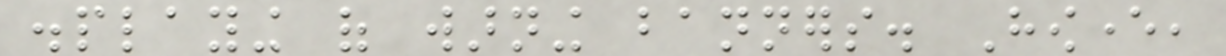displaying of warning banners. However,
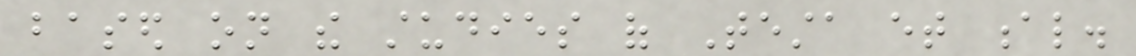based on the studies of Testa et al.
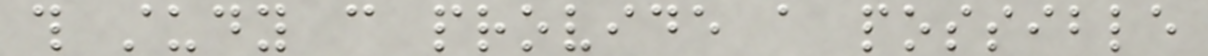this study can provide a possible
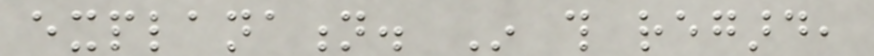explanation. In this regard,
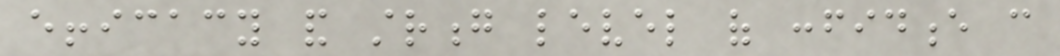efficacy and strong level of confidence can
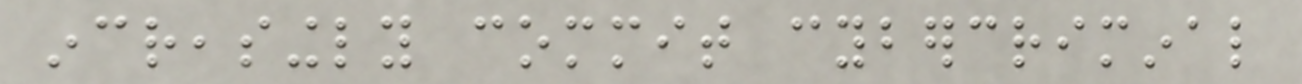increasingly commit cybercriminal
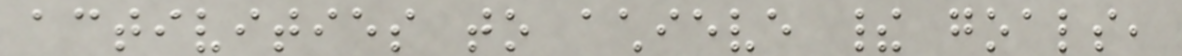activities to achieve their goals,
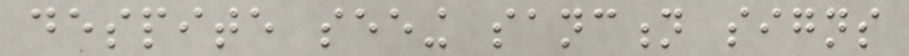despite seeing sanction signs
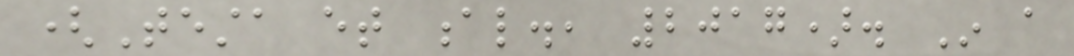(Testa et al., 2017). In a
